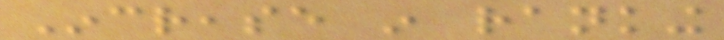Increase in ranking
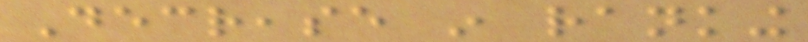Decrease in ranking
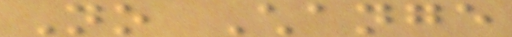No Change
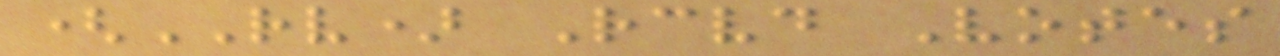(RV) Received Votes
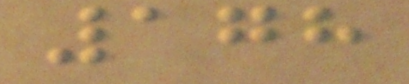178
